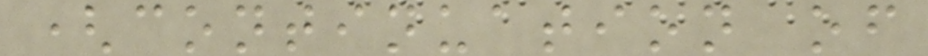(continuation of
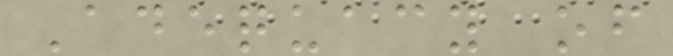Adequacy of
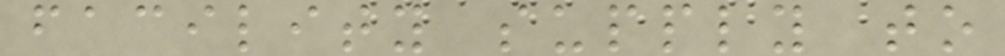facility supply to
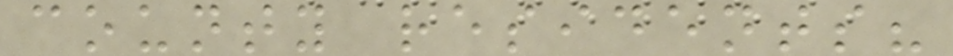county residents?
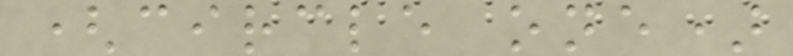(circle one)
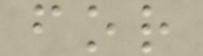for
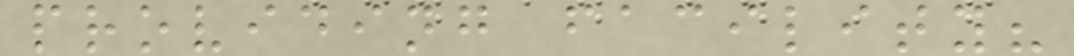providing facility?
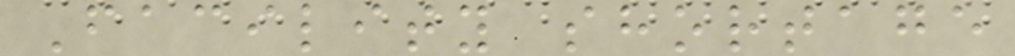Facility shortage
